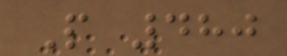P 480
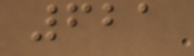621
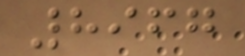8967
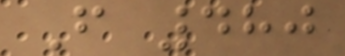F 480
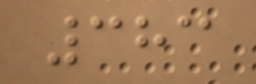383
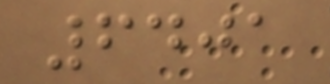6401
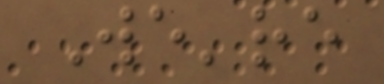We're
